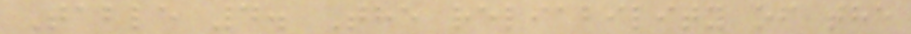Table 4. The reliability of the
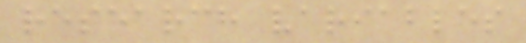research variables
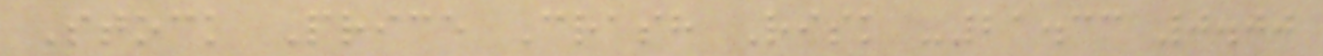Stock Price Crash Risk -21.33 0.00
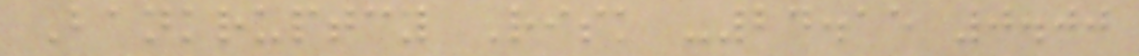Bankruptcy Risk -24.15 0.00
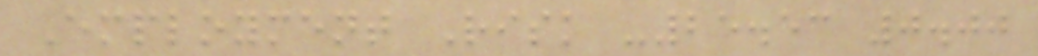Employment Risk -25.53 0.00
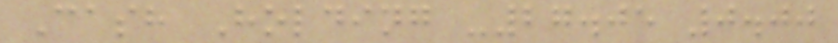Cash Holding -27.05 0.00
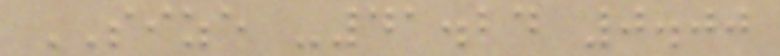SIZE -41.24 0.00
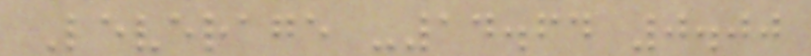Leverage -14.64 0.00
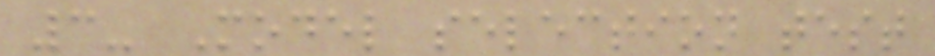3- Model selection test
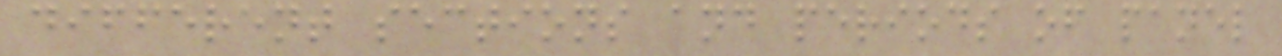different sections and periods of panel
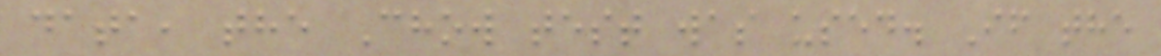data, the Chow test was used. If the
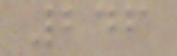246
